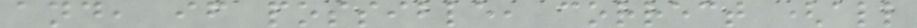and, if possible, correct (all
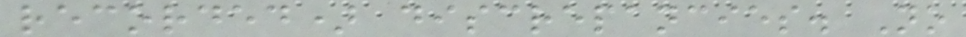recorded) discrepancies. No
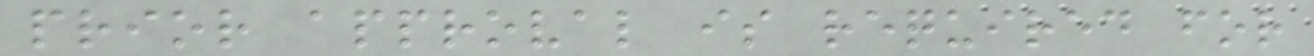prior approval is required for
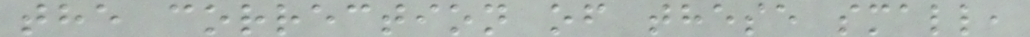the correction of these small,
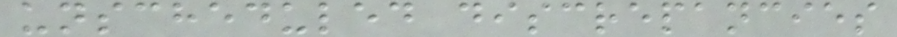unscheduled discrepancies
